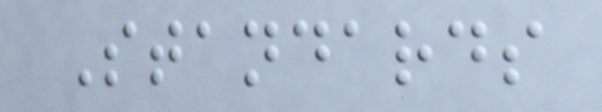Standards
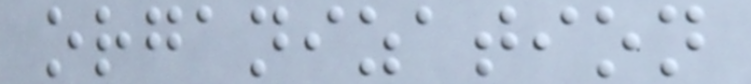organization
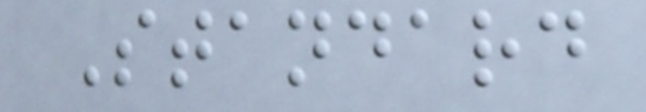Standard
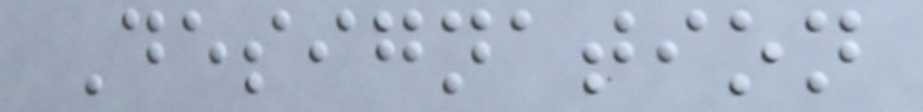Designation
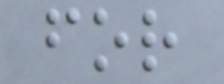for
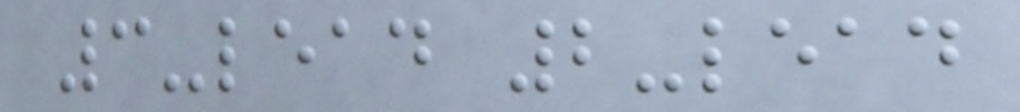3-lead 2-lead
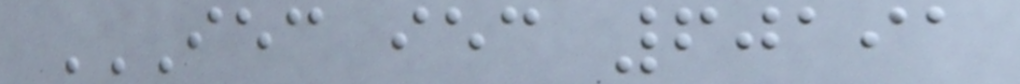IEC IEC 60191
